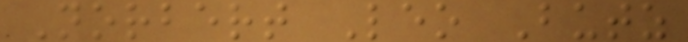Norbert Leo Butz
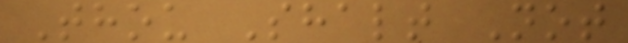Thou Shalt Not
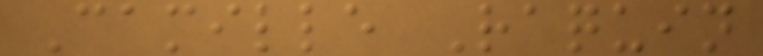Camille Raquin
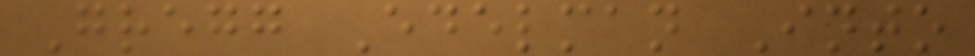Gregg Edelman Into
